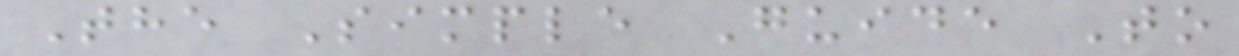The Simple Guide To
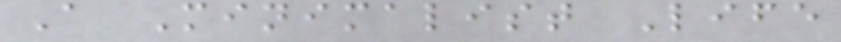A Minimalist Life
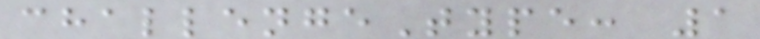challengeType: 1
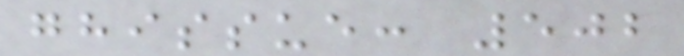ghissue: 502
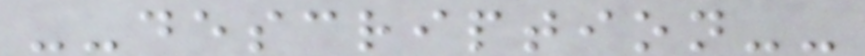--description--
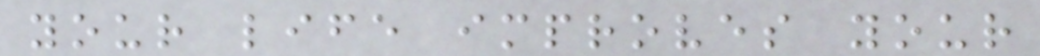your life improves your
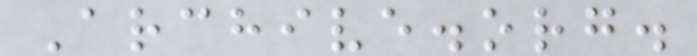Archive.org.
